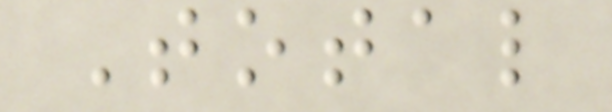Total
